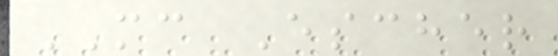MC Escher
